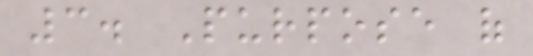3. Purpose of
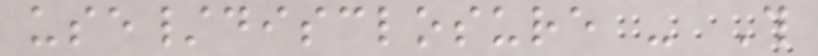use/disclosure - This
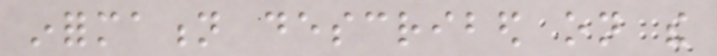information described on the
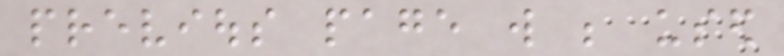previous page will be used
